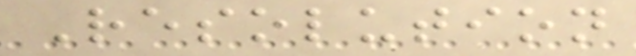Resolution
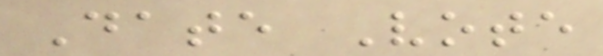Date Vote
